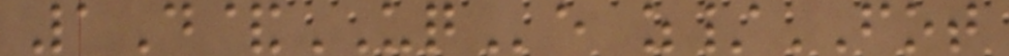1D&UQe z/FOT
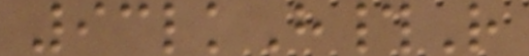93lkH#R
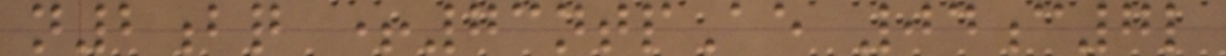n2bq +73ntpAe 04c7l
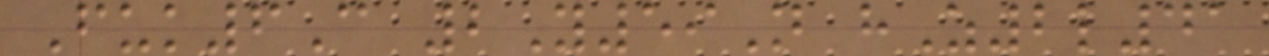Fuk6C 2Y59N hZ2l41
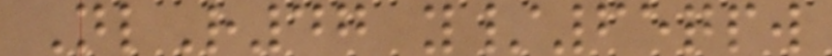NlR47 y/65qpw
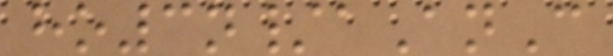ho3n/aAnC
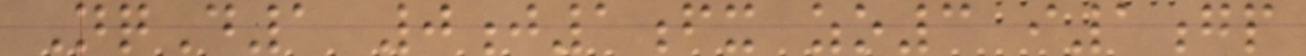NqD1 0j1fx zo3 i1gp
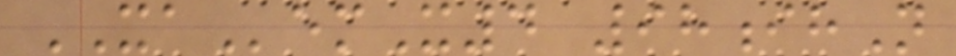XAemX4 98ihN
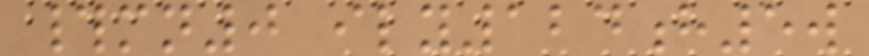#mn0 ily124h5w
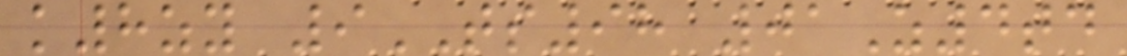k8zy 9TS98 01Z4td
